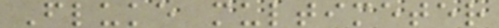Fluke multimeter
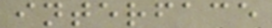interface
